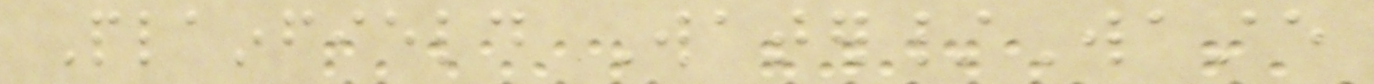Plainfield Water/Waste
